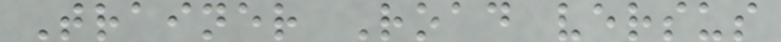Trainer Road versus
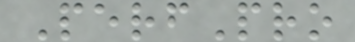PerfPro
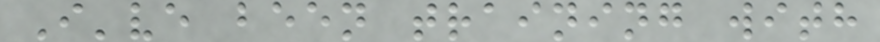I've been training with
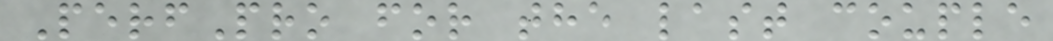PerfPro for the last couple
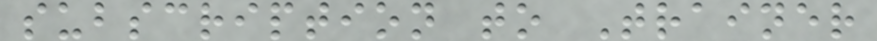subscription to Trainer
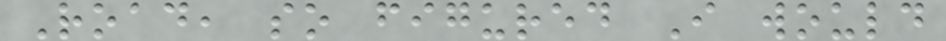Road, so figured I would
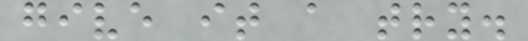give it a try.
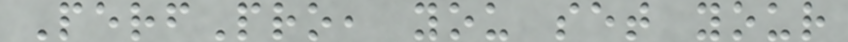PerfPro, you set your
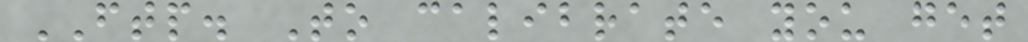FTP. To calibrate you get
